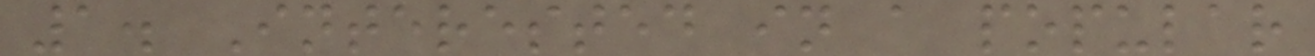1. Interested in a popular
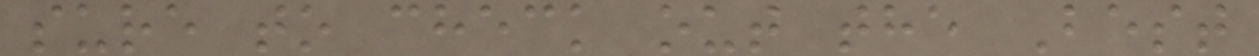sure to check out the Best
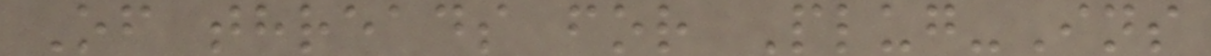Of threads for Plug-Ins
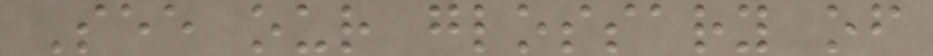See our glossary of
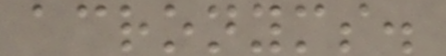acronyms.
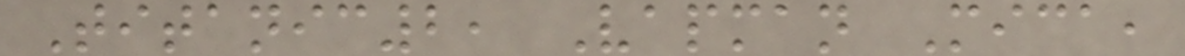Titanic2, Vapman Mica,
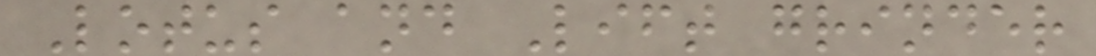Lotus and Lift grinder
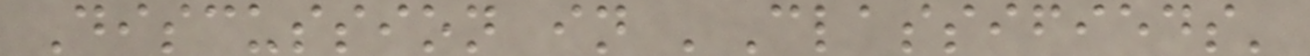Discussion in 'Classifieds'
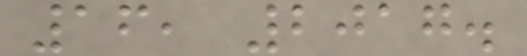16, 2017.
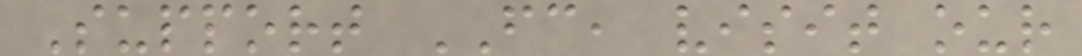Support FC, visit our
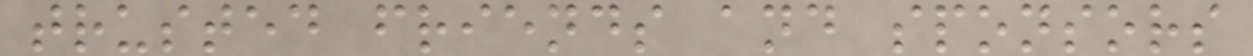trusted friends and sponsors
